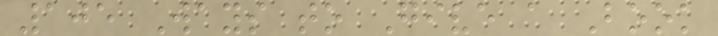105 Ways to Give a Book
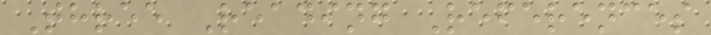Three Reading References
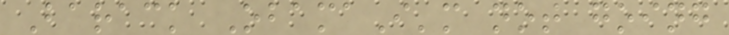Barack ObamaI'm not going
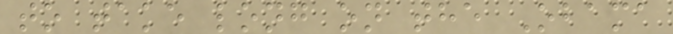to take long on the Obama
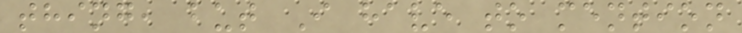thing, but I have to mention
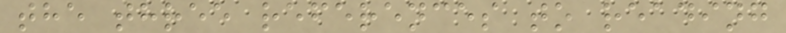the three references to reading
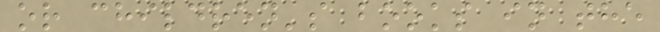or children's books in the
